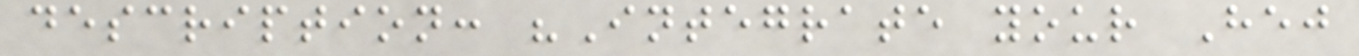description: "Integrate your Hej
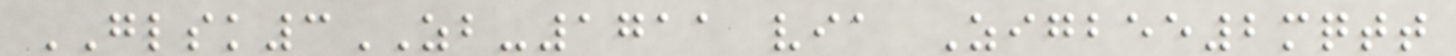GLSK3ZB-1711 via Zigbee2mqtt
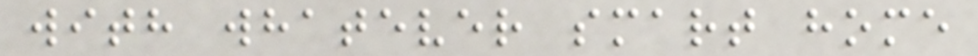with whatever smart home
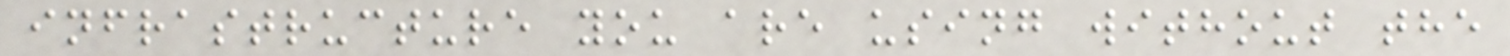infrastructure you are using without the
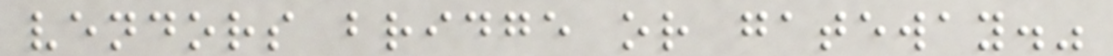vendors bridge or gateway."
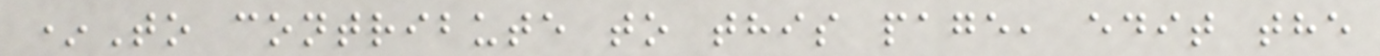*To contribute to this page, edit the
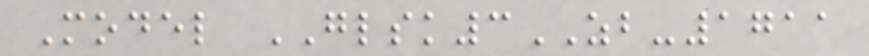Model GLSK3ZB-1711
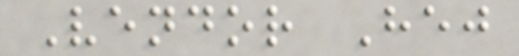Vendor Hej
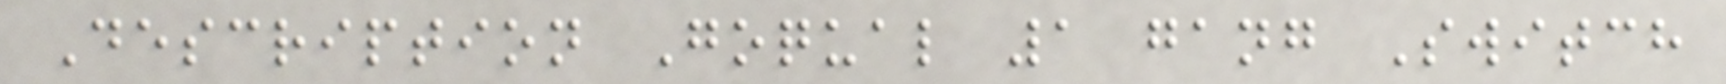Description Goqual 1 gang Switch
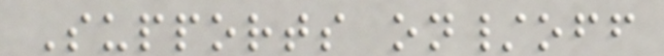Supports on/off
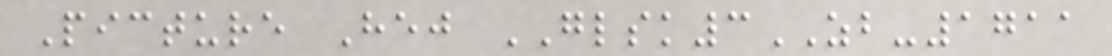Picture Hej GLSK3ZB-1711
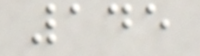145
